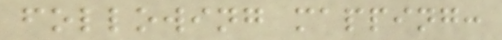following mapping:
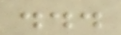...
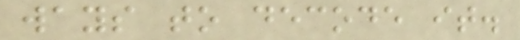ways to decode it.
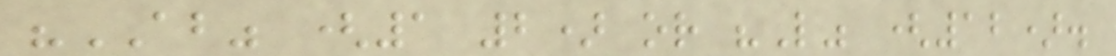"AB" (1 2) or "L" (12).
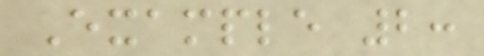Example 2:
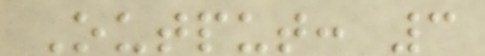Output: 3
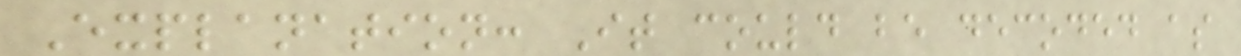Explanation: It could be decoded as
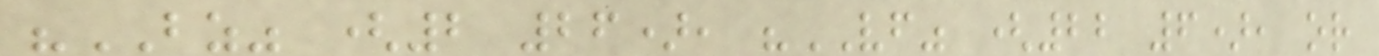"BZ" (2 26), "VF" (22 6), or
